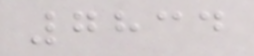7834
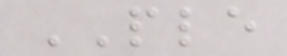PLE
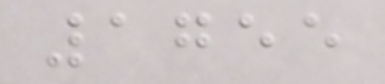1755
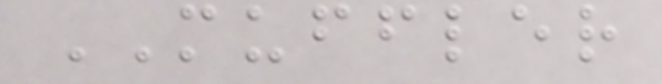MUFFLER
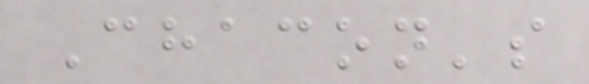Chacon's
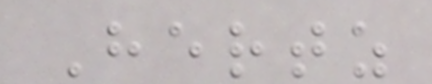Hertz
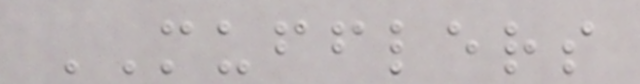MUFFLERS
